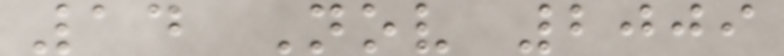14 Nov 2009
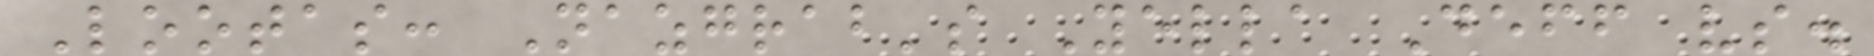Lootas: Nazgrab's Yella Deff vs.
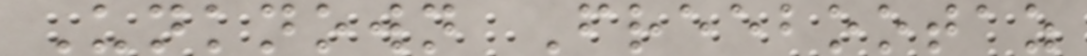Unknown Freebootaz
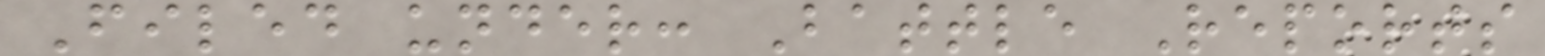Filed under: Battle Reports
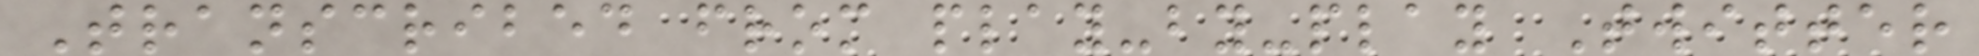Transcribed from play-by-play Twitter
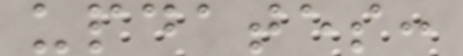updates:
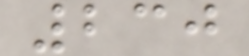230
